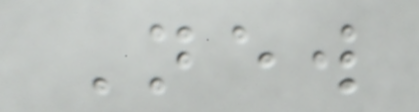New
